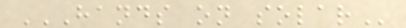HANDS ON SOLAR
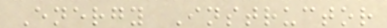Energy Instructor
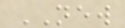NEW
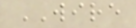WIRE
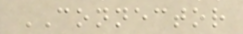CONNECTOR
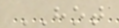HOT
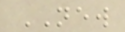NEW
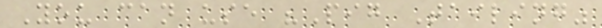You can use "Pig Tailing"
